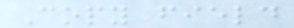Copy field
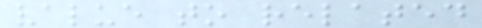value to related
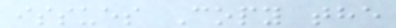issues Copy the
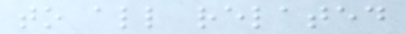to all related
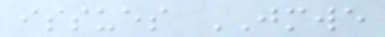issues JMWE
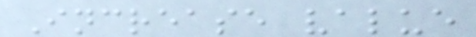Increase value
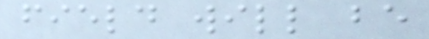field will be
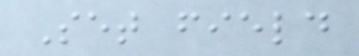Set field
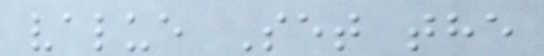value Set the
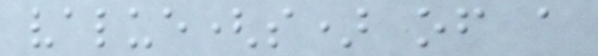value(s) of a
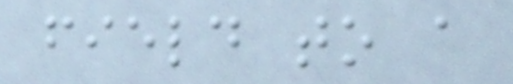field to a
